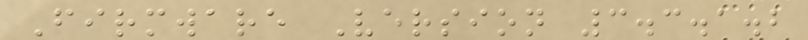Firmware Version 3.3.1.2
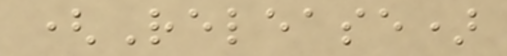(Release)
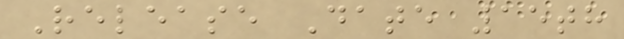Release Date 15th
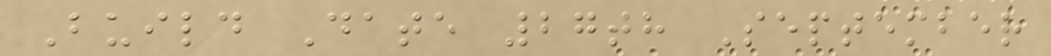Build Date 27th September
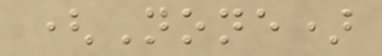(None)
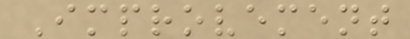Improvement
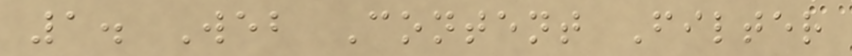1. Web Content Filter
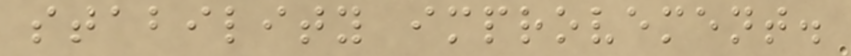stability improvement.
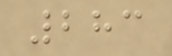283
